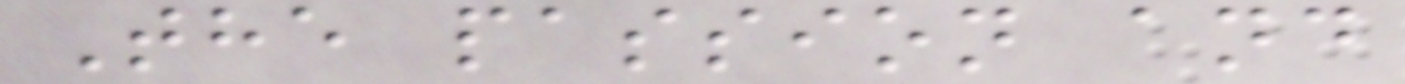The passion and
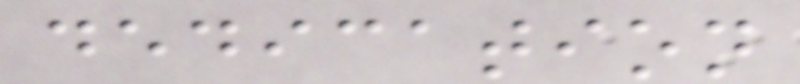dedication
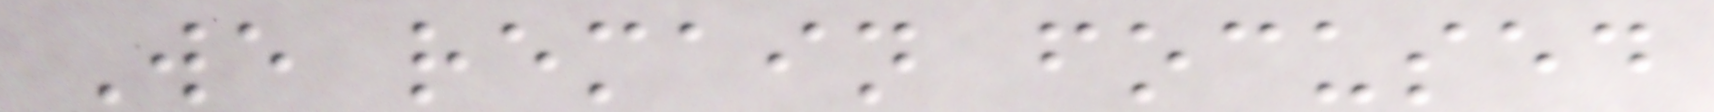We remain focused
